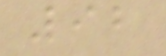92
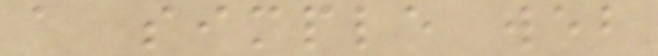a simple web
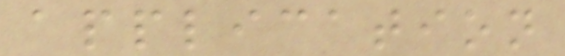application
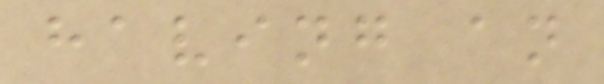having an
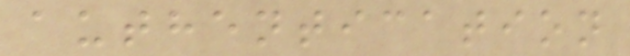authentication
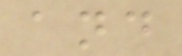and
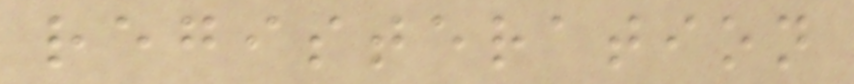registeration
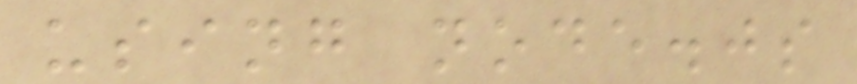using node.js
